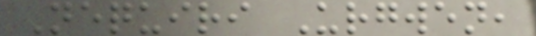Nequiri Urgwen,
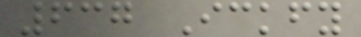637 Ickfy
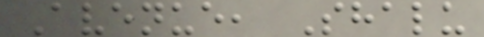Avenue, Shalu
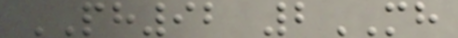PH92 2MH
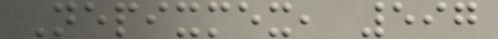Nepixmex, 597
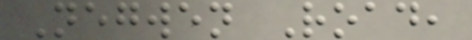Negwen Road,
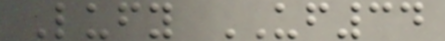Lufy UF34
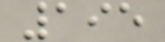195
